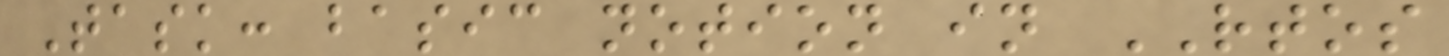Task: basic notion in RTOS
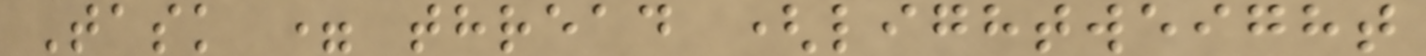Task = thread (lightweight
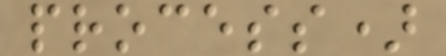process)
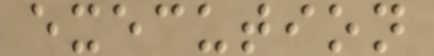execution
